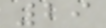29
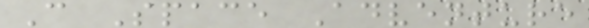C Space Adventure
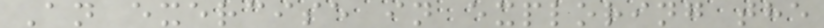An exercise in exploring the
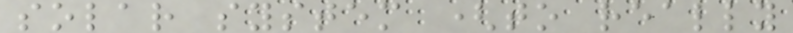solar system (to really
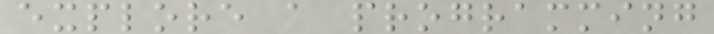explore a programming
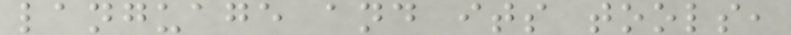language and its tools,
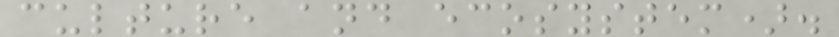culture and ecosystem).
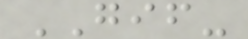GIF-
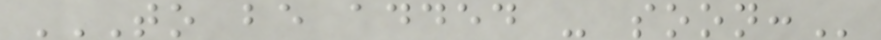TO BE ADDED - SOON:
